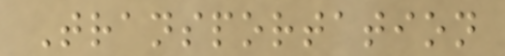Transportation
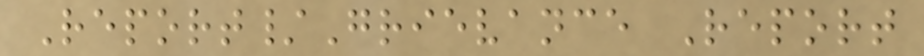Report/Grievance Report
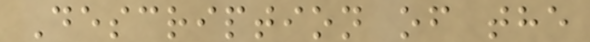Description of the
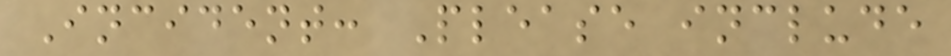Incident: Please include
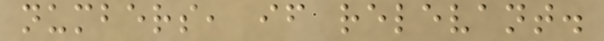numbers, if relevant.
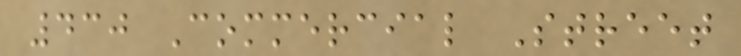430 Commercial Street
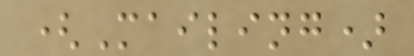(Mailing)
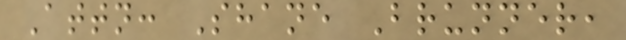Attn: Shane Brunner,
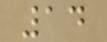14
